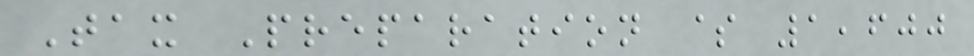Tax Preparation $ 1,600
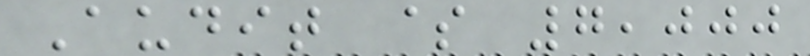Audit $ 7,000
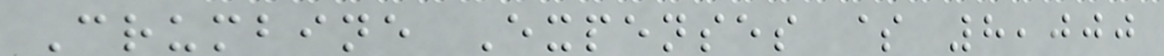Crumbine Expenses $ 8,000
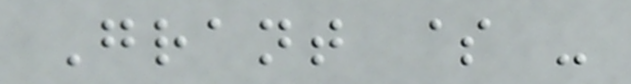Grant $ -
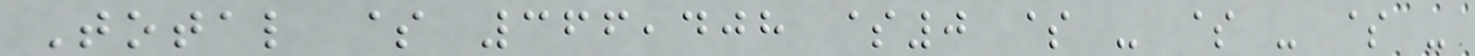Total $ 366,408 $0 $ - $ - $ -
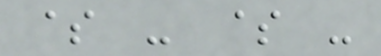$ - $ -
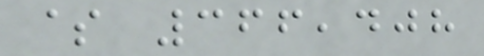$ 366,408
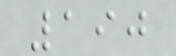190
